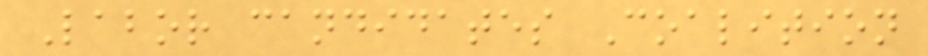Labor candidates Coalition
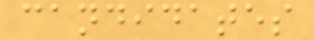candidates
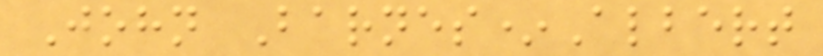John Barnes*Albert
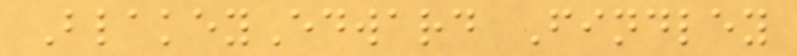BlakeyEdward Findley
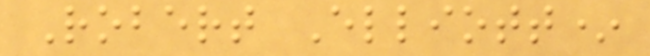Robert Elliott*
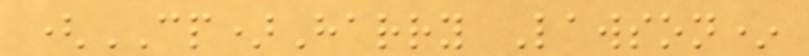(CP)Harry Lawson*
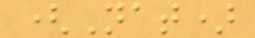(Nat)
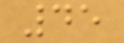45
